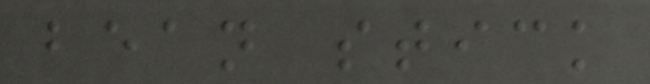bean stick
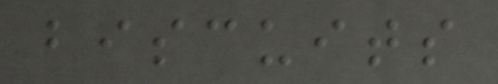biscuits
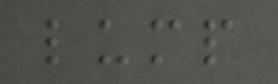lump
